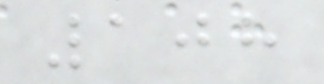108
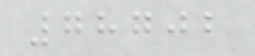78702
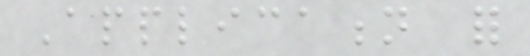Application for
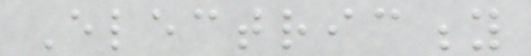Electricity
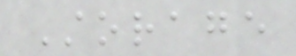Storage
